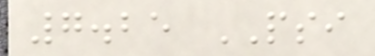7.25 PSI
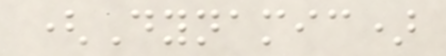(Dynamic)
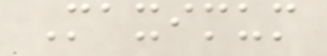Maximum
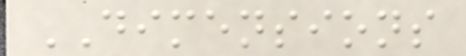DIMENSIONS
